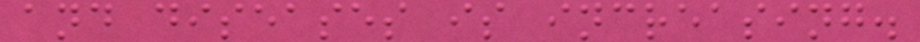and diseases is increasing.
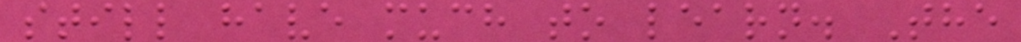still have much to learn. The
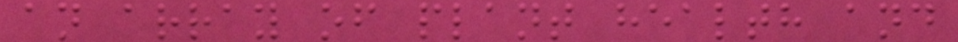an array of plant health and
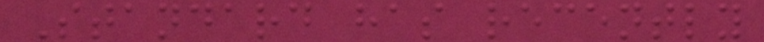Standard has recently
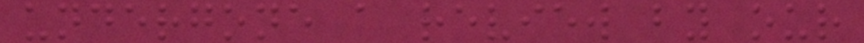undergone a review by our
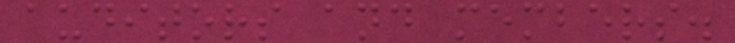auditors and members.
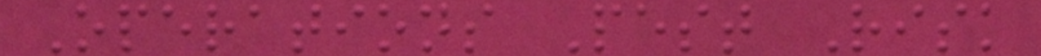Operations Pest Risk
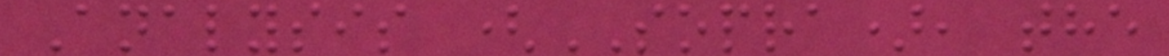Analysis (SOPRA), the
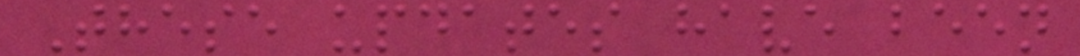These updates have been
